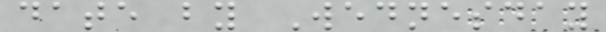date by Wednesday
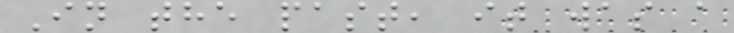In the past, it was a
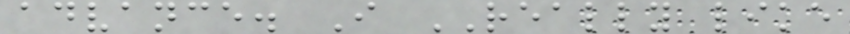advance. I REALLY like
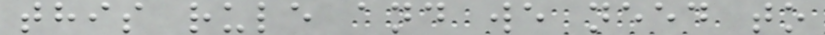this rule and we need to
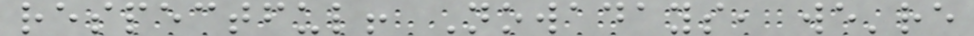respectful! Nowadays, we're
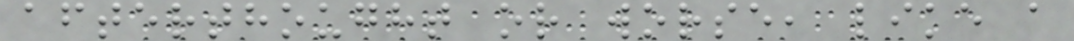afterthought or worse, like a
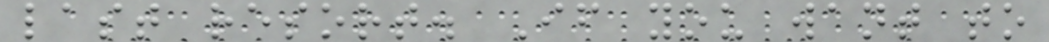last resort. If you want to
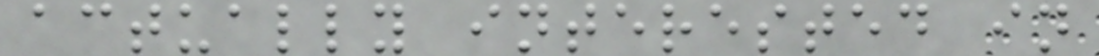actually interested in
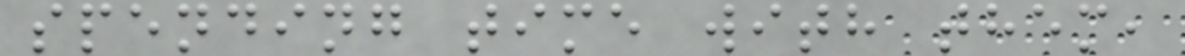spending time with them,
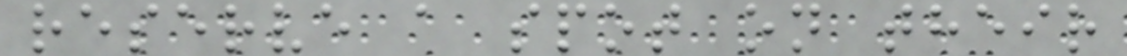reserve a spot on their
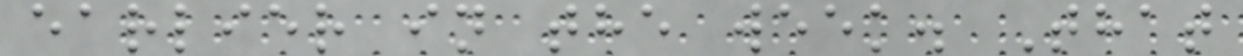earlier in the week. That
